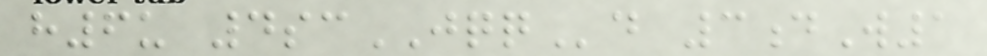h6u 4scJQQd 3dW1
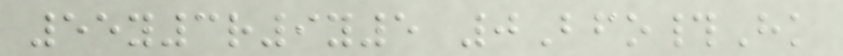55y3r9y5 0Bfo#Hk
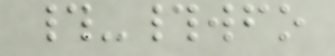#-#wfo
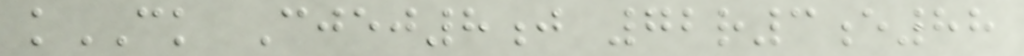kCK Cjej8j 72r3e88
